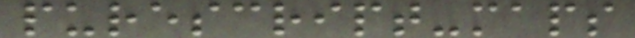purescript-maps
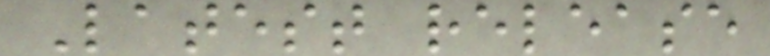Latest release
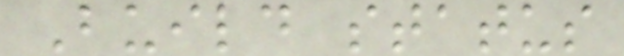Build status
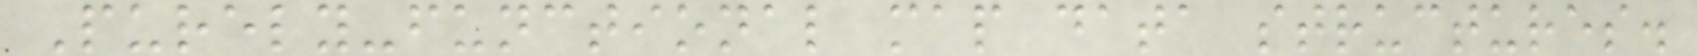Purely-functional map data structures.
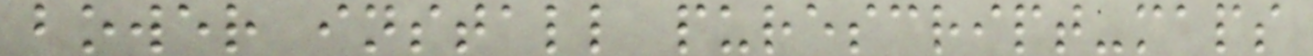bower install purescript-maps
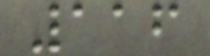116
